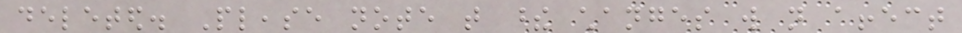deleted. Please note that these changes will not affect
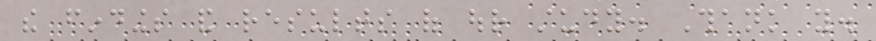the findings and results of our study. Thank you.
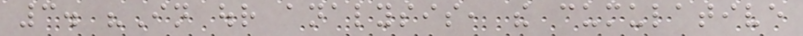3. "In our analysis, the cumulative
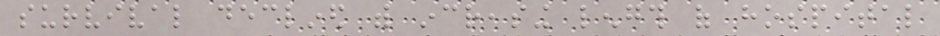survival declined with increasing length of hospital
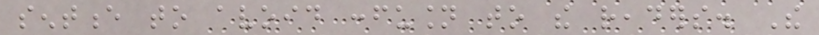sentence to avoid confusion to the readers. The
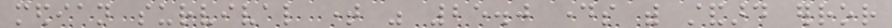median survival time was 25.0 days with standard error
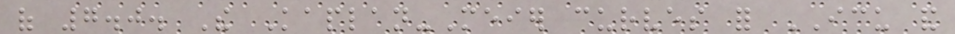of 7.0. The Kaplan-Meier curves for ICU and
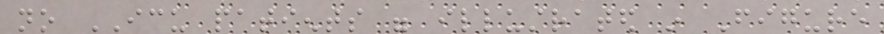no ICU patients were illustrated in Figure
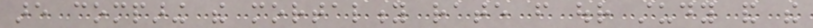are comparing the mortality rate from our study and the
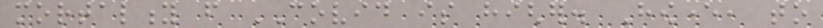mortality from COVID is higher. However, to
